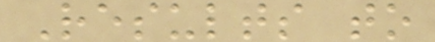Results to
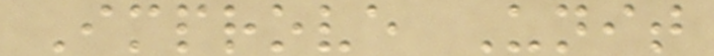Improve Unit
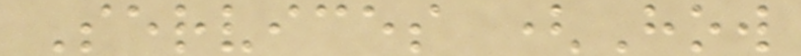Services (How
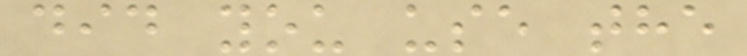did you use the
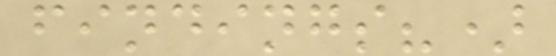findings?)
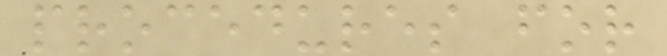procedures for
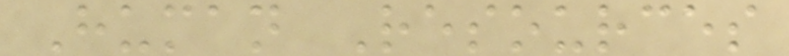Human Resources
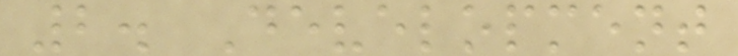2. Development
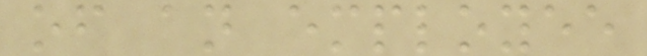of an employee
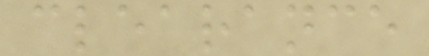clearance
